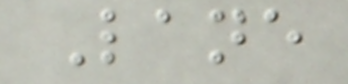Lane
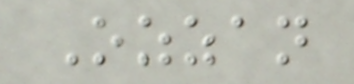Ozzan
